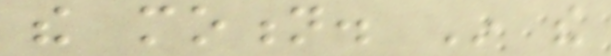the motion. In the
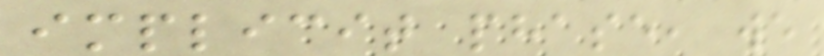implicit phase, we
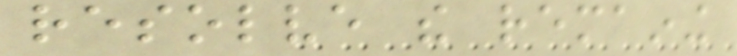resolve the remaining
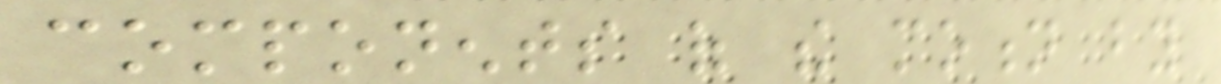components of the motion by
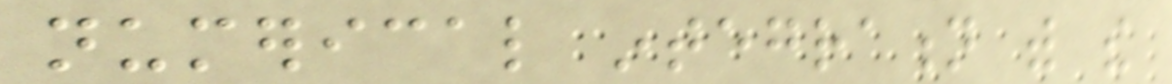numerical integration with the
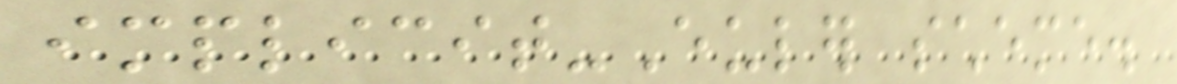implicit-Euler scheme.
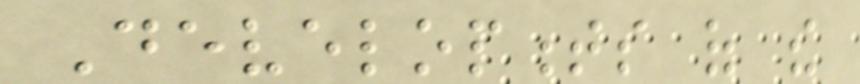Developments of the
